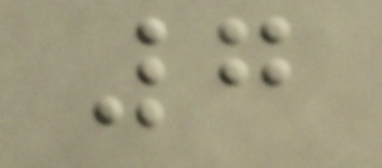7
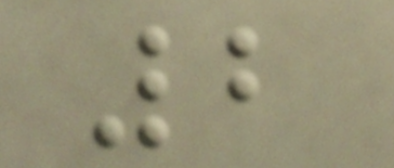2
